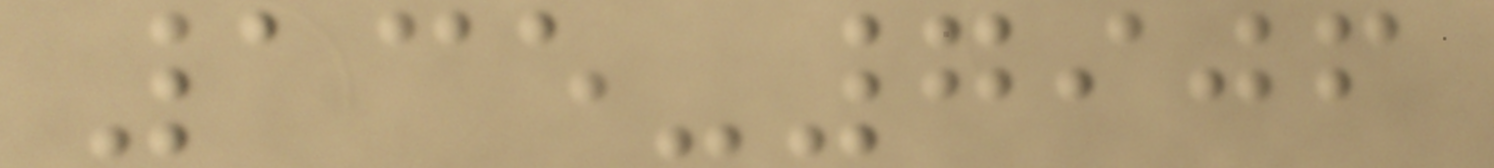135-7906
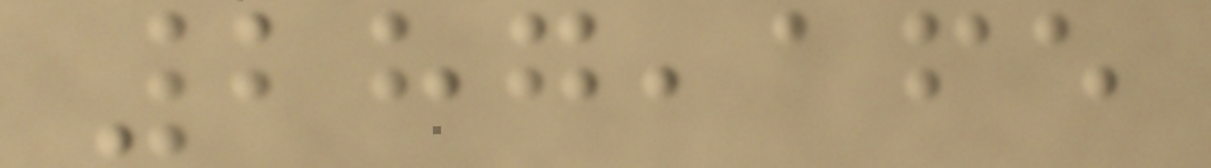287,165
